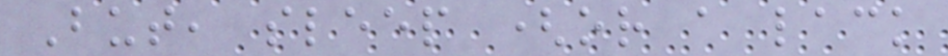But, sleep (or a lack
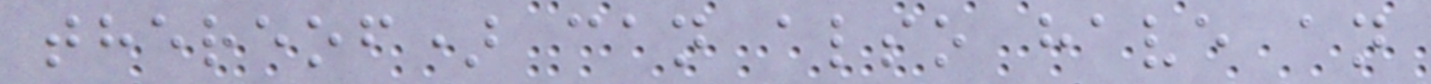thereof) can also have an
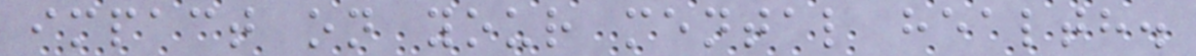impact on your mental health.
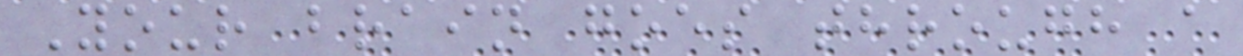Your brain goes through a
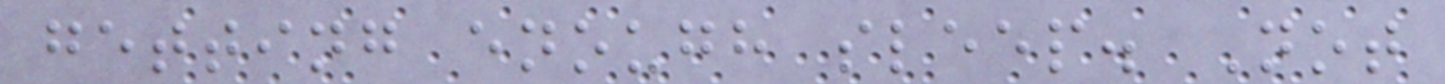getting enough sleep. Not
